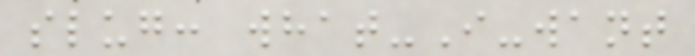slug: what-I-want
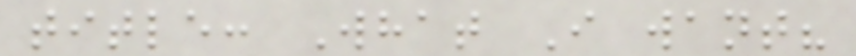title: What I want?
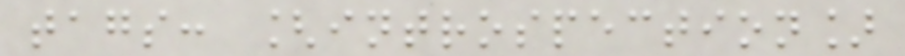tags: [introspection]
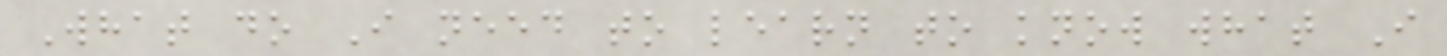What do I need to learn to know what I
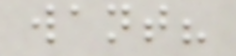want?
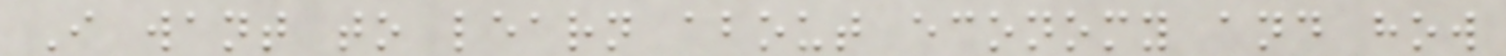I want to learn about economy and how
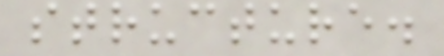structure.
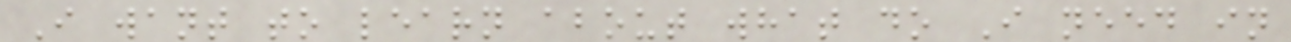I want to learn about what do I need in
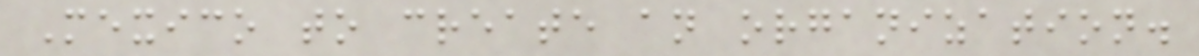Mexico to create an organization.
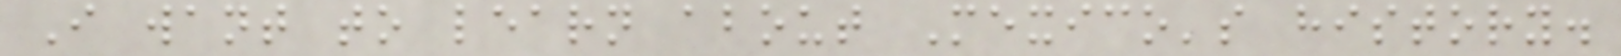I want to learn about Mexico's history.
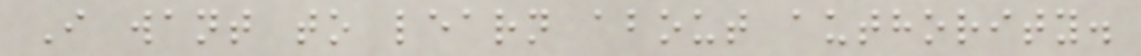I want to learn about authority.
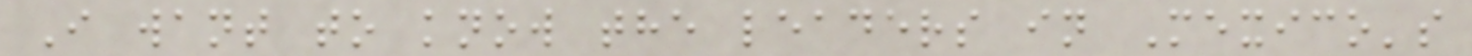I want to know the leaders in Mexico's
